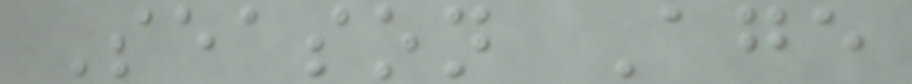Season Age
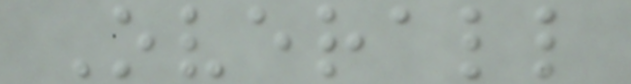Overall
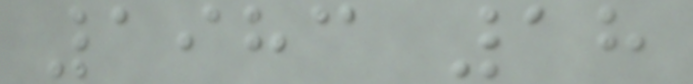1983 18
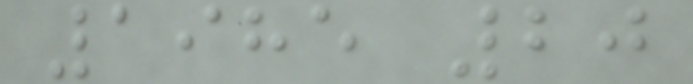1985 20
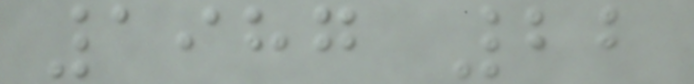1987 22
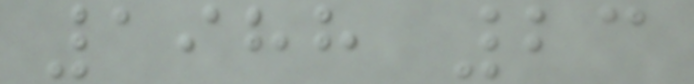1988 23
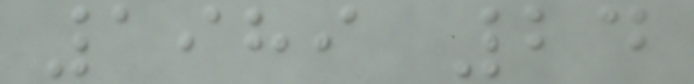1989 24
